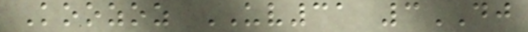Koozoz UV31 3DJ
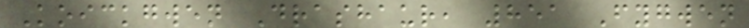Koickgwen Drashaur, 851 Fygwen
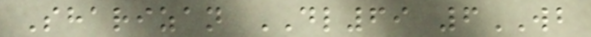Sharizan DL69 6WB
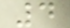4
